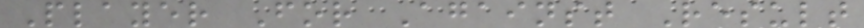Player For Against Result
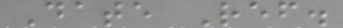Date Ref.
